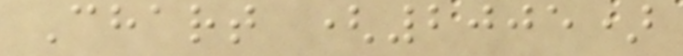Chart (2005)
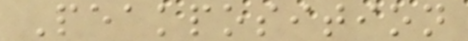Peakposition
